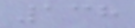138
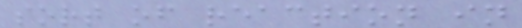sort of reaction in
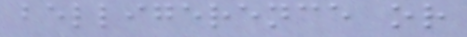belligerence or
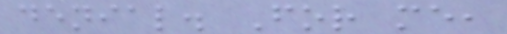denial. For me,
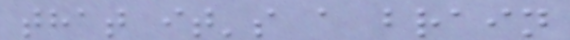that it's a brain
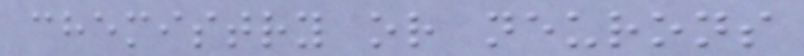chemistry or neurons
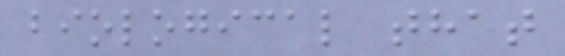biological that
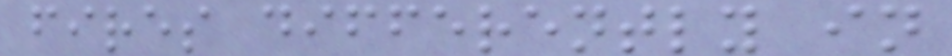fires differently in
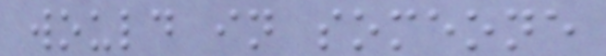would in someone
